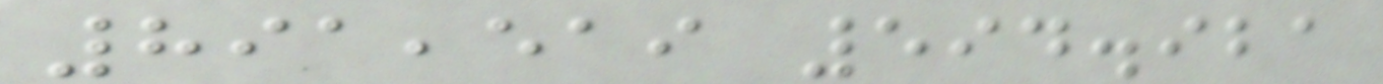891,519 594.921
